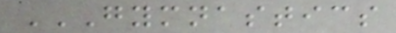GYMNASTICS
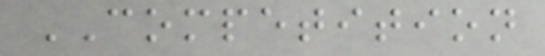COMPETITION
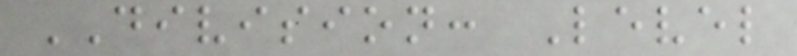DIVISION: Level
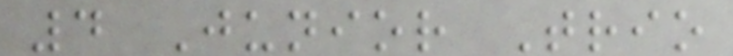4 Junior Trio
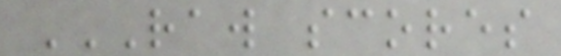RAW SCORES
